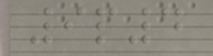9p4
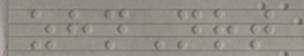zhnNrt
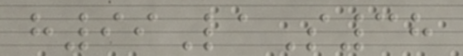h99LaS38
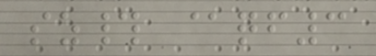sz# @qf3
